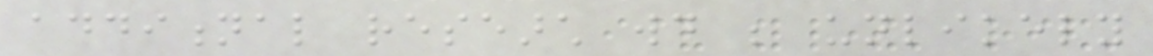additional research would be unlikely
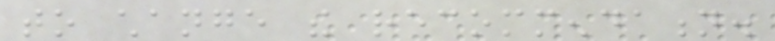to change the recommendation.
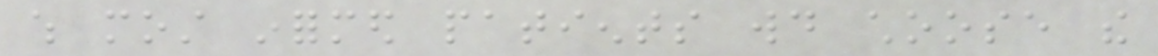which most informed patients would choose the
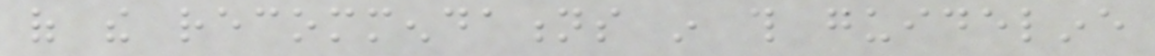of the recommendations in this guideline
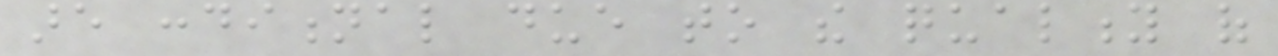are conditional due to the quality of
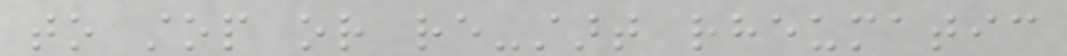to stop or re-start rheumatic
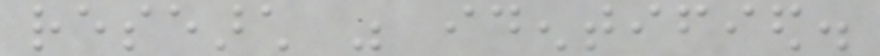research was identified.
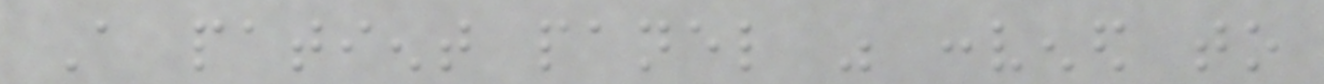A patient panel was convened to
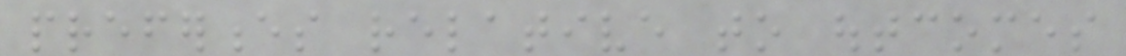preferences relative to outcomes
